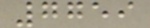7759
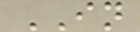IN
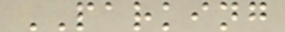PARKING
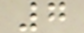7
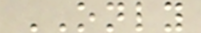ONLY
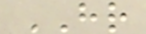HR
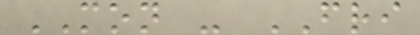MON - FRI
